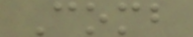Comb
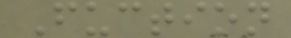Fuction
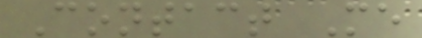Contact Me
